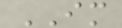IM
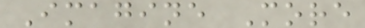Imagine More
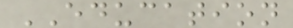EDUCATION
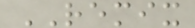REMIX
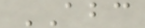ABC
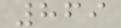869
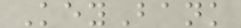KeyBank
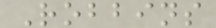Robbins
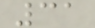31
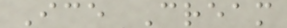Ice Cream
